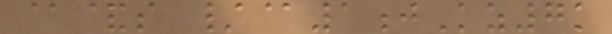@&s /@1jKz7k
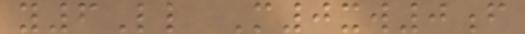y6Ll M0xw0f
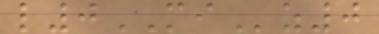l0MIz0
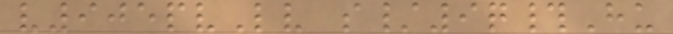v905pvLv s/9q#Hu
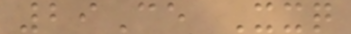29Ce Xxq
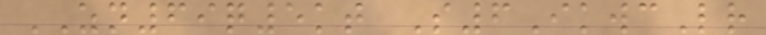ZN69q5kt S6IkwcLr
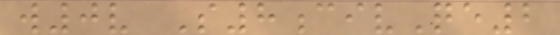w0v S8civQe2
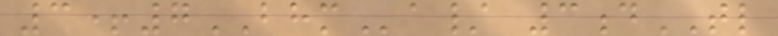3+7BHMa/ 3dTL
